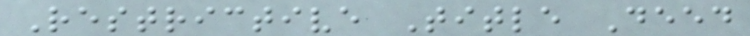Restrictive Title Deed
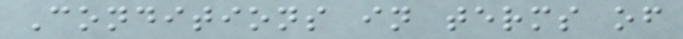Conditions in terms of
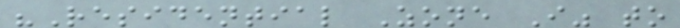"Residential Zone I" to
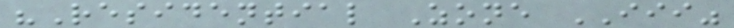"Residential Zone III"
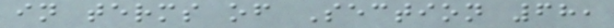in terms of Section 68,
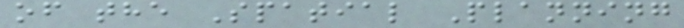of the Spatial Planning
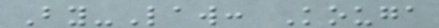By-Law: Kouga
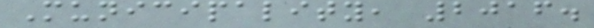Municipality, 2016.
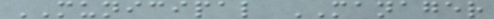MUNICIPAL MANAGER
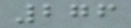276
